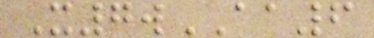X7wAA6
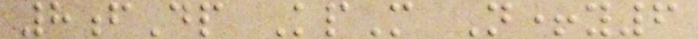8fDp KpM N+y6
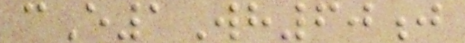cE1Wh60j
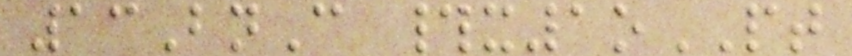13BnC #x1oPT
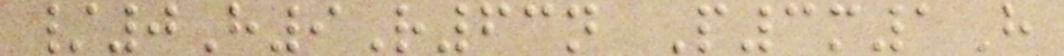/0H9R63n P3m1H
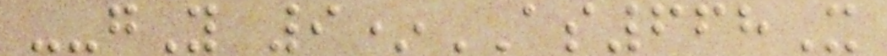--gY 9*AS668X
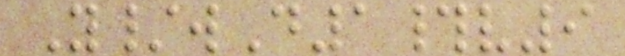Y/wD1#v9
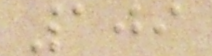109
